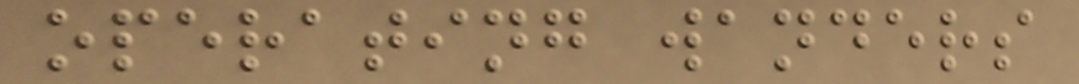operating wanders
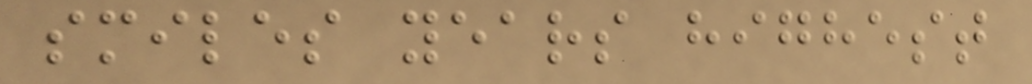smiles years highest
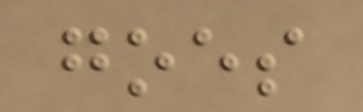goes
